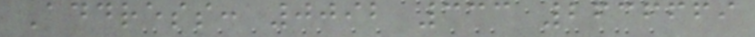Address: 0092 333 2636669
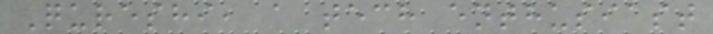Qureshi, a tech enthusiast
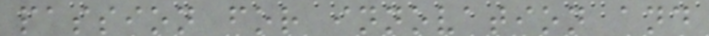passion for innovation and
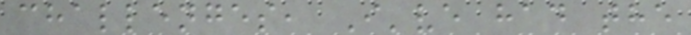challenges, I've had the
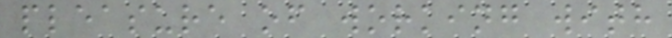pleasure of working with
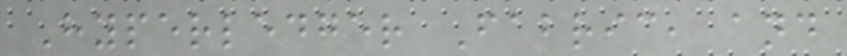Hyperledger Fabric, and
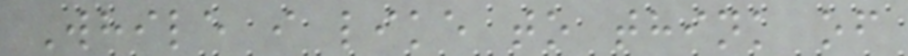While i like to think of
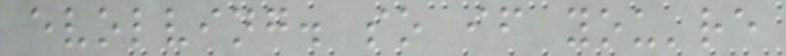evolving. so if you're
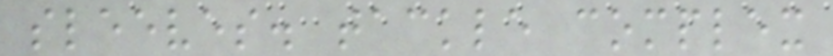sleeves. tackle complex
